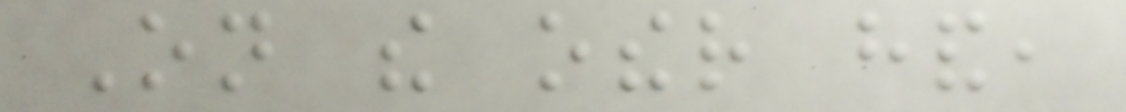On the other hand,
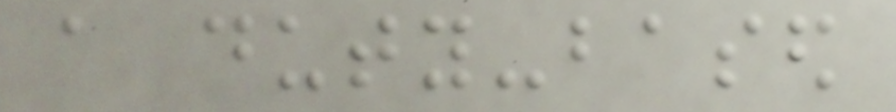a duty-based
